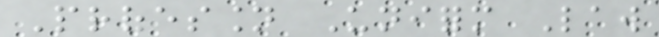Profession Uniform Law
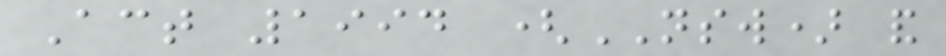Act 1994 (NSW) and
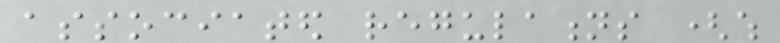associated regulations (which
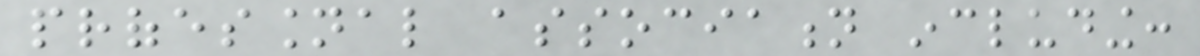professional association including:
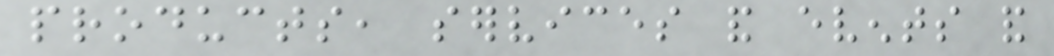products, services and events and
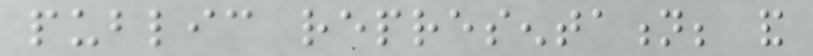public representation; and
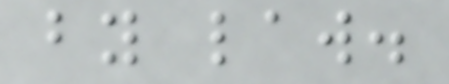by law.
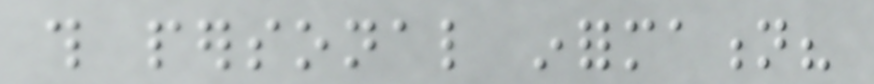this personal information?
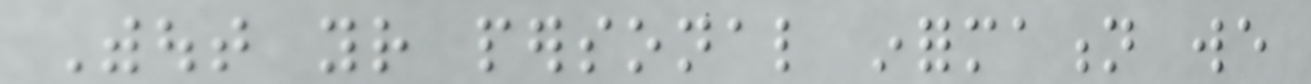Without your personal information we
